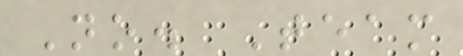No. Team
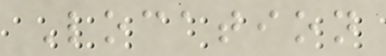Location
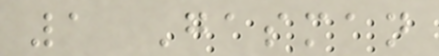1 Gasman
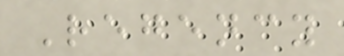Regency
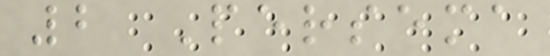2 Persema
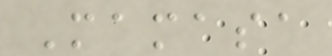Mamasa
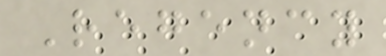Regency
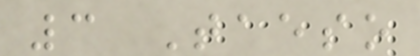3 Taeso
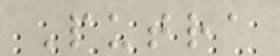Putra
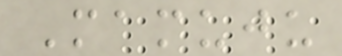Mamuju
